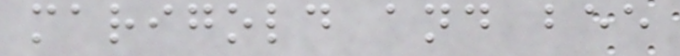marigold and bee
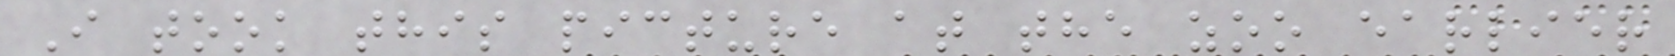I took this picture at the zoo earlier
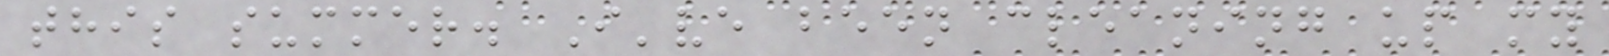this summer. I've been cleaning up my
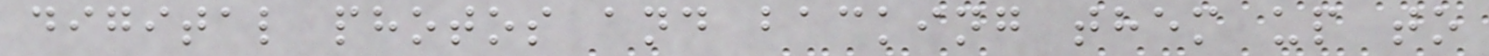digital photos and backing them up to
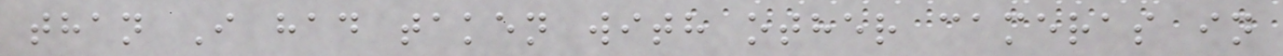than I had taken with other cameras in
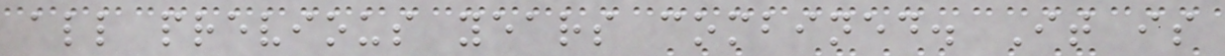all previous years combined. It is
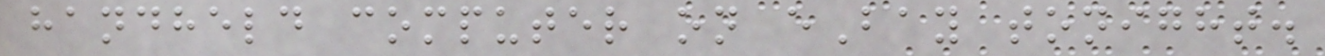handheld computer on eBay tonight.
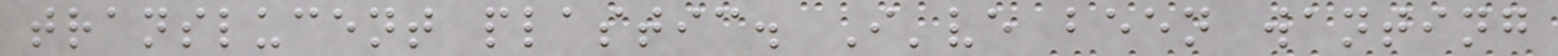translucent plastic. I've been wanting
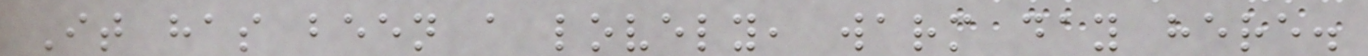It has been a lovely, warm day here.
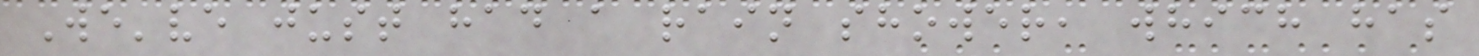We've just had a rain shower, which has
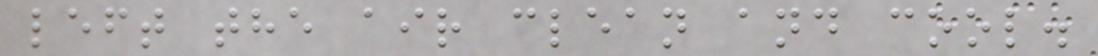left the air clean and cool.
